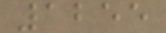1255
